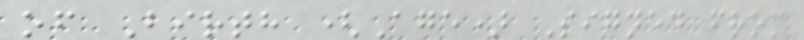of Birth (Age) Signed from
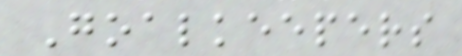Goalkeepers
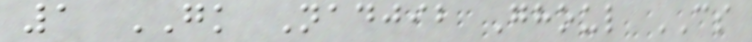1 GK Nadjib Ghoul CS
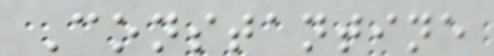Constantine
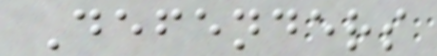Defenders
